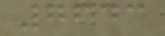7643
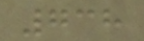738
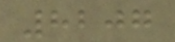8207
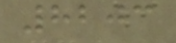8203
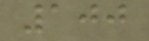100
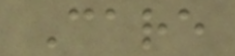Care
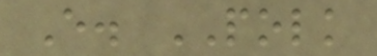E. POLK
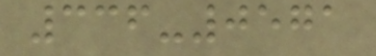336-0571
